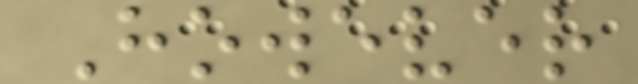However
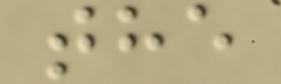the
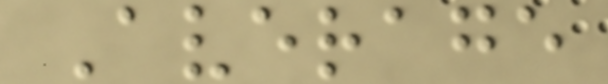Average
